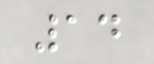14
